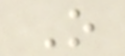O
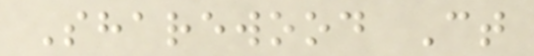Sharewood Ct
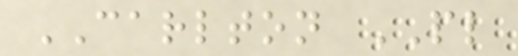CARLTON PL
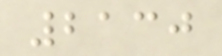2130
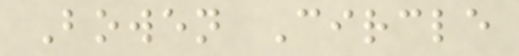Bowen Circle
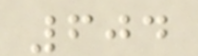604
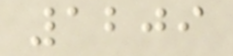1209
